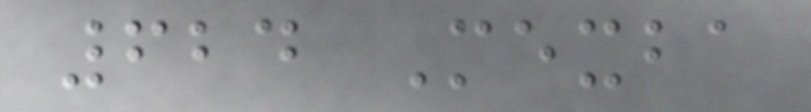624 Mexba
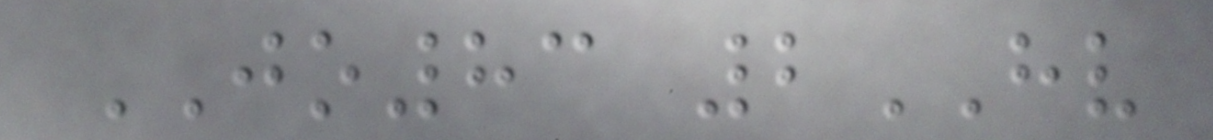JO83 2HV
